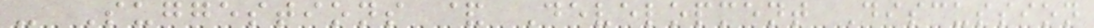- Suggestions & Development Discussion
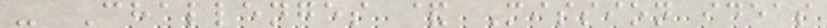- Challenges & Mission ideas
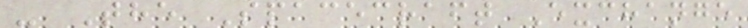- The Spacecraft Exchange
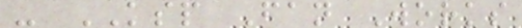- KSP Fan Works
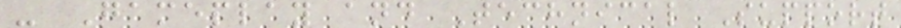- Gameplay and Technical Support
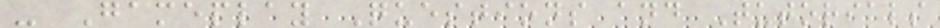- Gameplay Questions and Tutorials
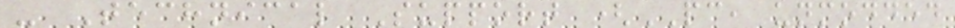- Technical Support (PC, unmodded
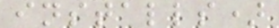installs)
